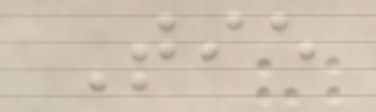Tie
